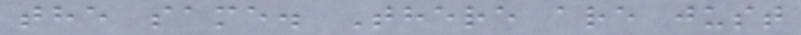the same. There are just
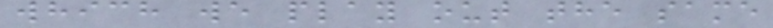which we play out the same
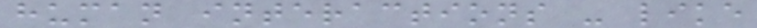human interactions - like
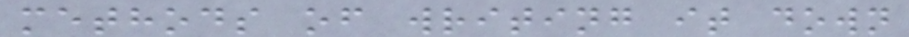methods of writing it down
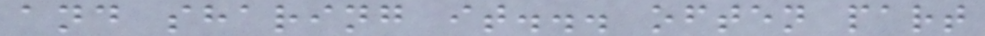and sharing it... often part
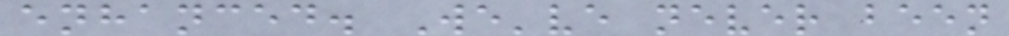enhanced. We've never been
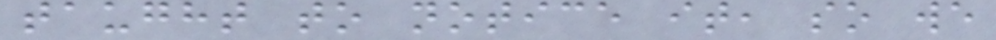taught to notice it, so we
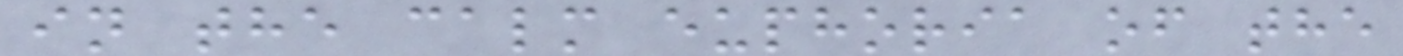in the calm euphoria of the
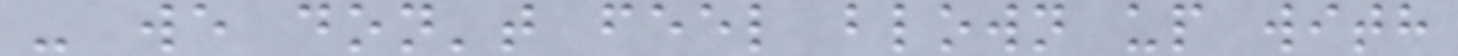- we don't feel blown up with
